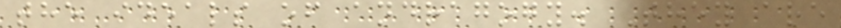the ideals of andragogy. They are
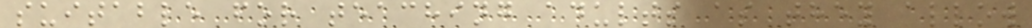suitable for teaching adults as they allow
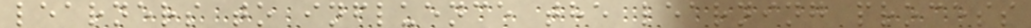learners to influence the learning process
